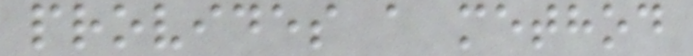provides a method
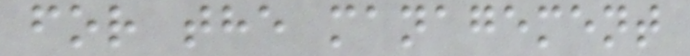for the management
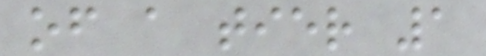of a tier 1
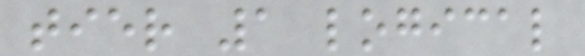tier 1 logical
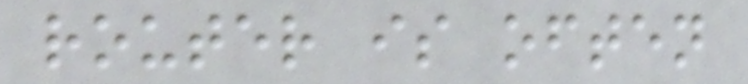router is often
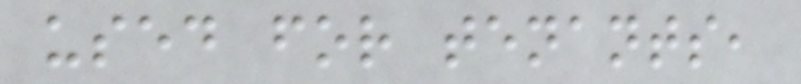used for tenants,
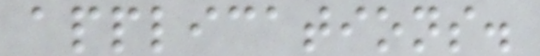applications.
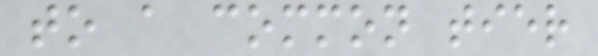to a common tier
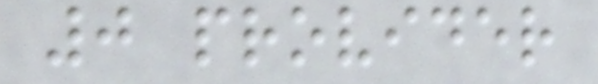0 provider
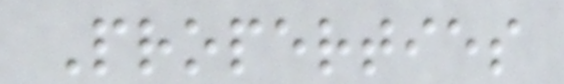Properties
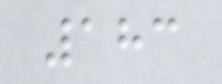183
